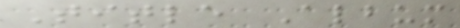Title Album
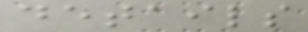details
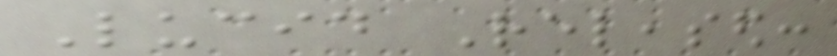Lucid Released:
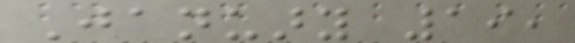January 19,
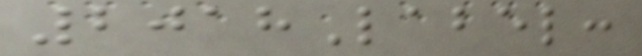2018Label:
